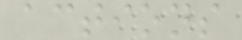actions
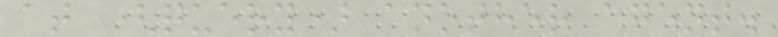at (query) another agent.
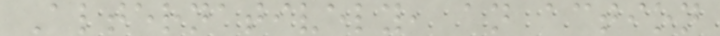Alternatively, an action
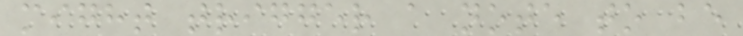might trigger a note to be
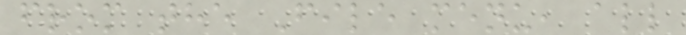from the File menu, all
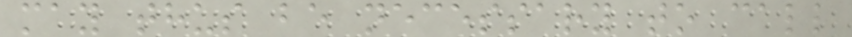may thus be necessary to call
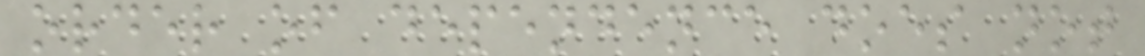order of dependence does not
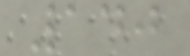140
